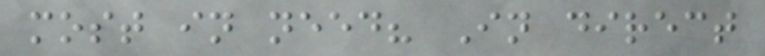most in need? In direct
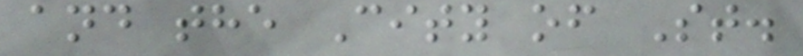and the City of St.
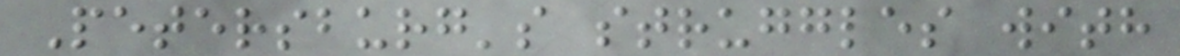Petersburg's struggles with
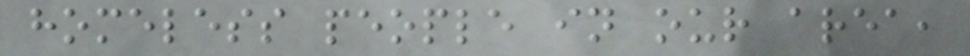homeless people in our area,
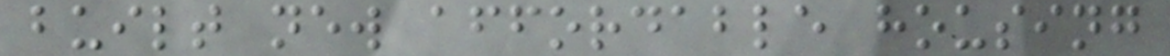built new affordable housing
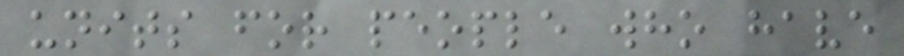units for people who have
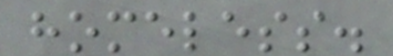homeless.
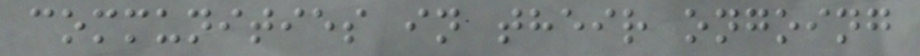communities in their ongoing
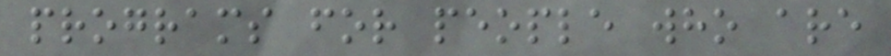programs for people who are
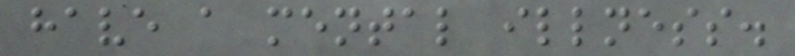have a mental illness.
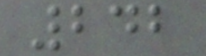242
